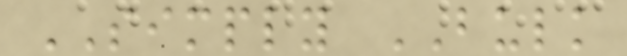SIMPLY BULK
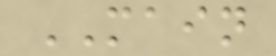MAIN
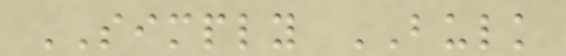SIMPLY BULK
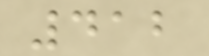412
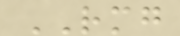RMG
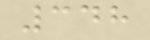348
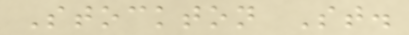Stockton St.
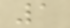1
